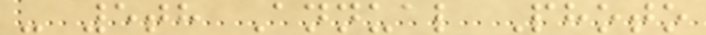- 5th Annual Photo
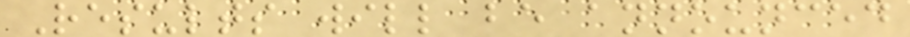Results will be announced
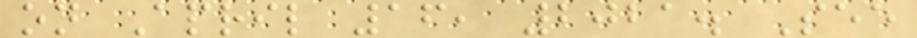on April 16, 2021. See
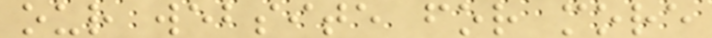our website for more
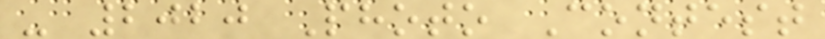- 2020 Photo Contest
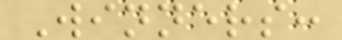Winners:
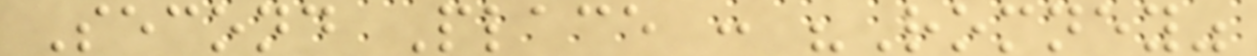Second Place : "Romney"
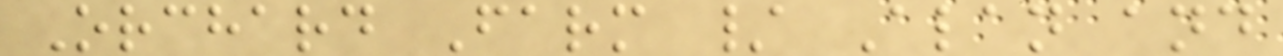Orchard Farm / Alan and
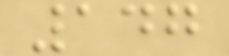147
